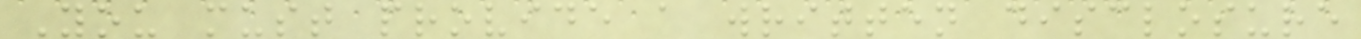You must provide a written disclosure
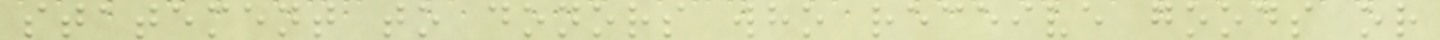statement to donors who receive goods or
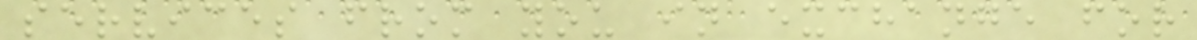services from you in exchange for
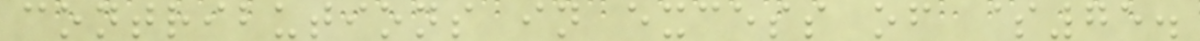contributions in excess of $75.
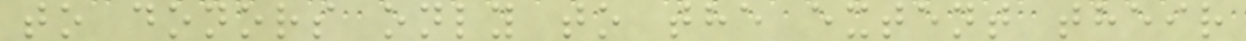to donors only to the extent their
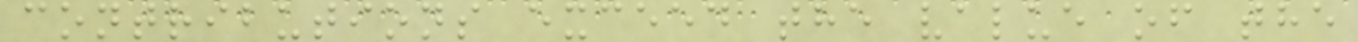contributions exceed the value of the
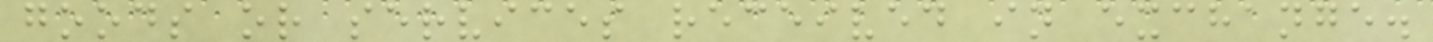goods or services received in exchange.
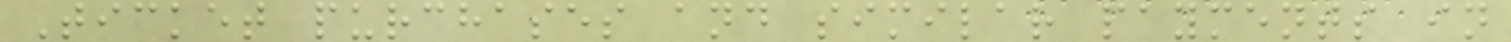Ticket purchases and similar payments in
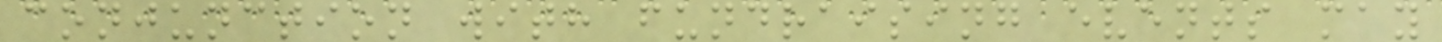conjunction with fundraising events may
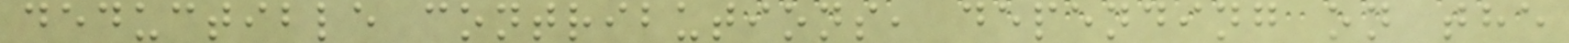deductible contributions, depending on the
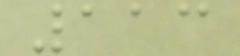113
